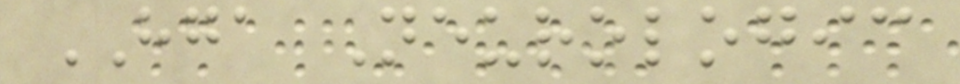HGA Neurologic
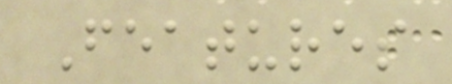Features
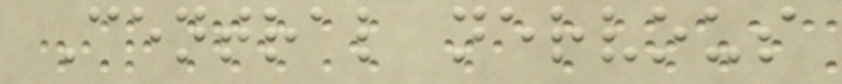Central nervous
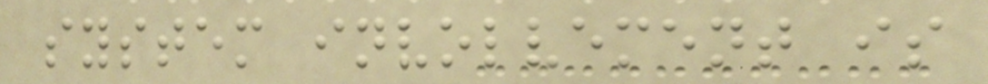system involvement is
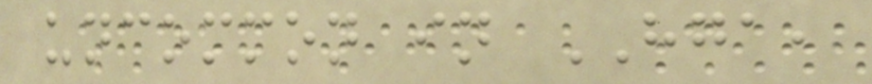uncommon in HGA,
